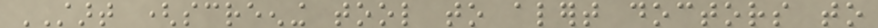START (screening tool to alert doctors to
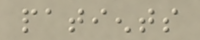patients
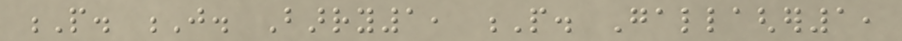P. J. Barry1, P. Gallagher1,
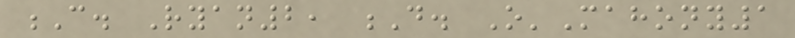C. Ryan2, D. O'Mahony1
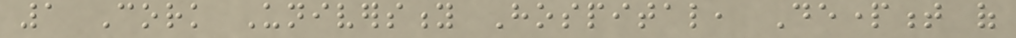1 Cork University Hospital, Department of
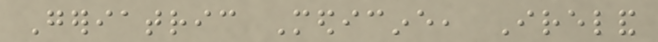Geriatric Medicine, Ireland
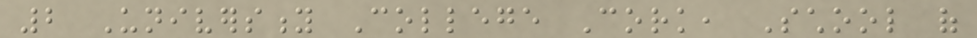2 University College Cork, School of
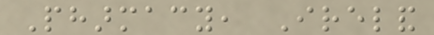Pharmacy, Ireland
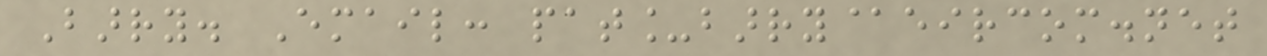Barry. Email: pat_barry@eircom.net
